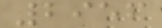2956
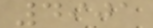4901
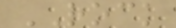ROCK
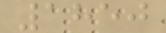1850
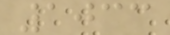1033
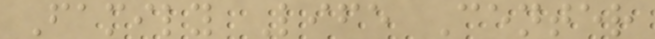Family Life Center
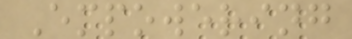Empowering
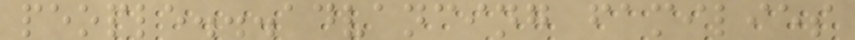people...advancing families
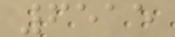6515
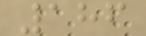186
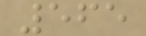565
